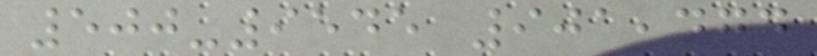500-9545 901,474
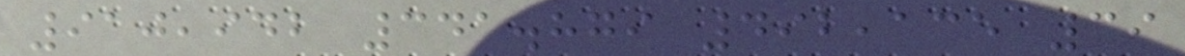910,942 341.879 492,135 39
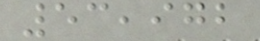53,972
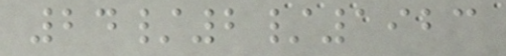24/2/1923
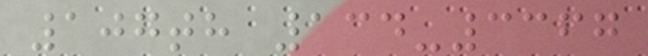107th 134-3367
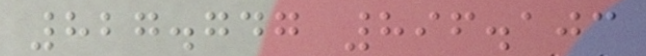827.747 896.103
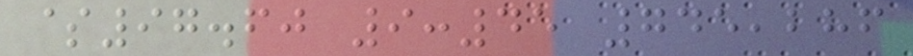$97.60 9:45 745,286
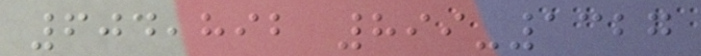604,892 899-1327
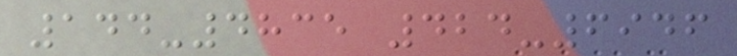144-4835 424-6946
